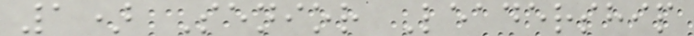1) Senior Leadership
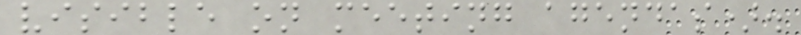visible on meeting agendas).
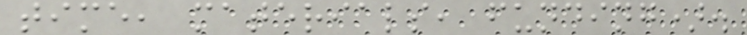time, materials, funding).
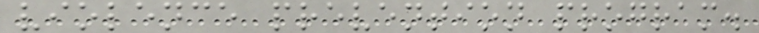violence prevention program.
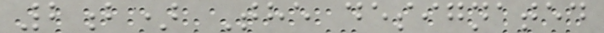2b) The designated
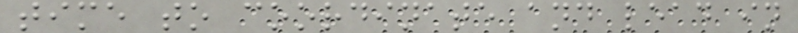time to coordinate and lead in
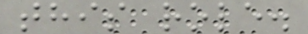this role.
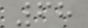68
